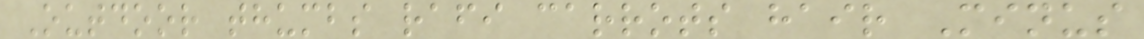Outdoor thumbs rafi carrots hair Minus
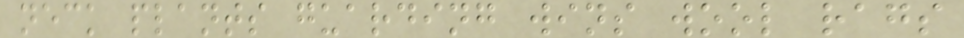neck plants guarding wins wool rags
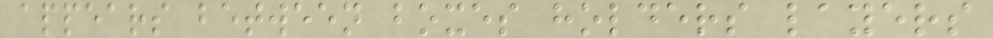appears between boxes holders layers
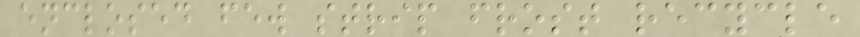enclosed few strip frost recycle
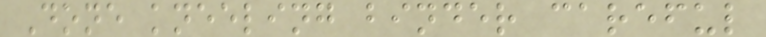Done kneeling binder careful
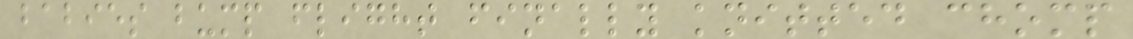babies bump flight finally knitted chomp
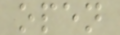open
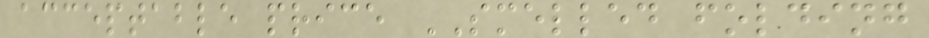acceptable price SMELLED folding
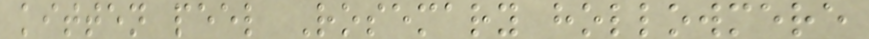kitten peel Rosemary hollowmere
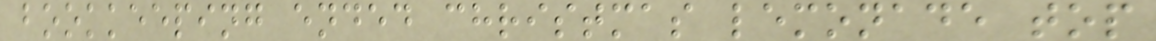bookkeeping ended christmas lemonade top
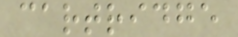cartridge
